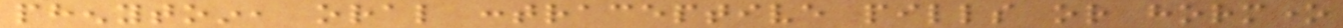phenytoin, oral contraceptive pills or hormone
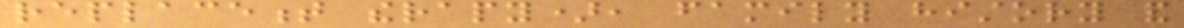replacement therapy), family history and
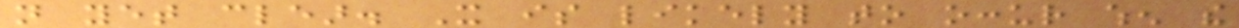not yet clear. It is likely to occur when the
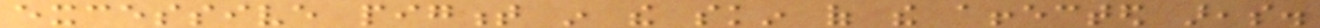excessive pigment in the skin of the affected areas.
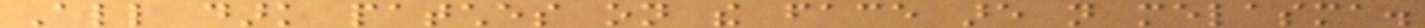All dark patches on the face are not melasma.
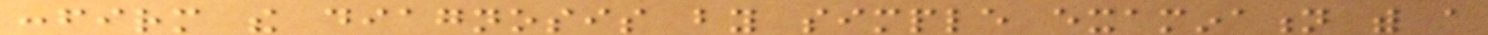confirm the diagnosis by simple examination with a
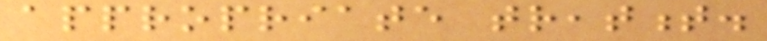appropriate treatment.
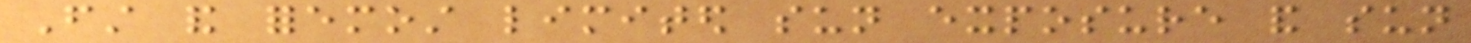First and foremost limited sun exposure and sun
